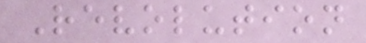Revolution
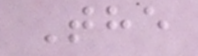The
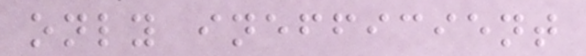only inefficient
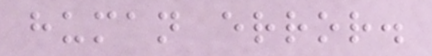human error.
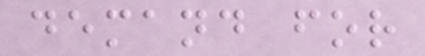demand for
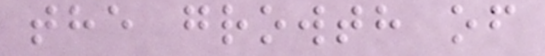the growth of
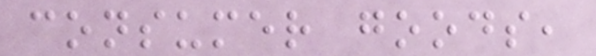consumer goods,
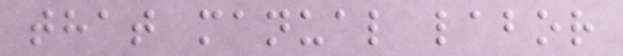that manual labor
